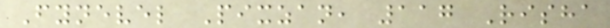Fynevel Pixzan, 117 Risha
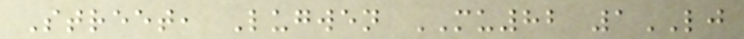Street, Lugwen MU82 1LJ
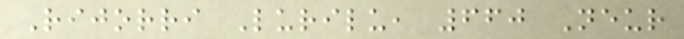Rijorri Lurilu, 660 Neur
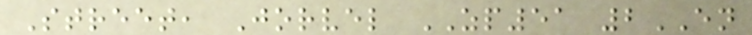Street, Jorvel ZP51 2EN
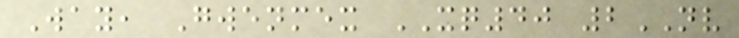Way, Gwenmex XQ40 2NV
